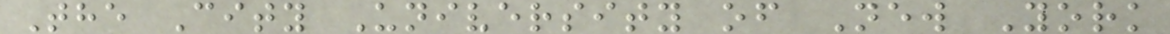The City University of New York
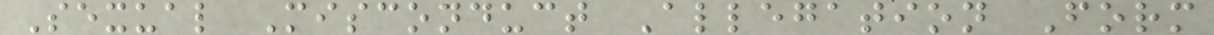Sexual Misconduct Allegation Form
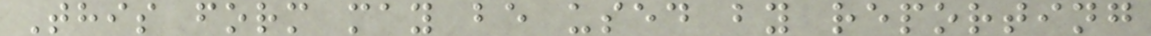This form may be used by reporting
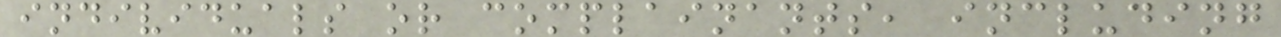individuals or complainants, including
